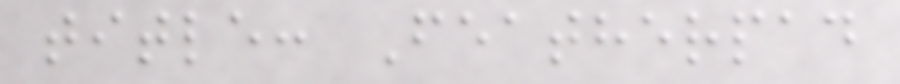title: Featherpad
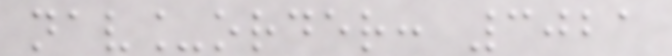nav_order: 3021
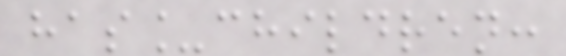has_children:
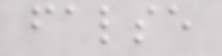false
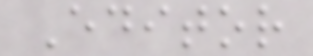Editor
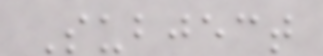Subject
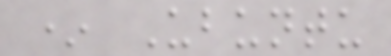* Ubuntu
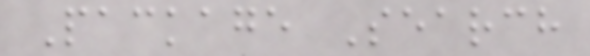Package Search
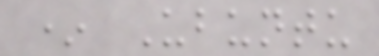* Ubuntu
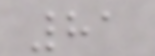81
